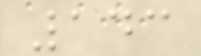143
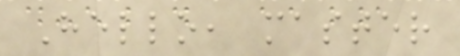Hello, master
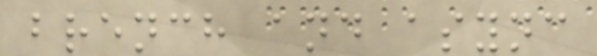brench and async
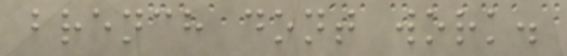brench dont work.
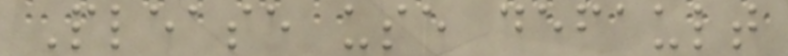Please use default
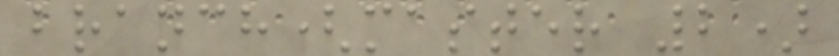branch(master 2)
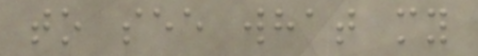to see what my
